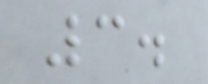3.
